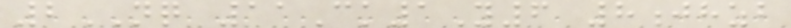2NQ 11Ck1Y6 8jhzb
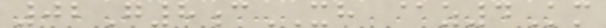02G8cXH @z4Km
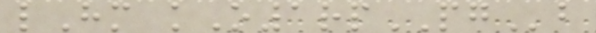lHm kO1rpPGb
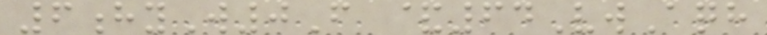6hyW0F &64VwAqh
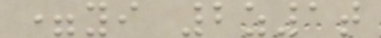=yi 2z1t
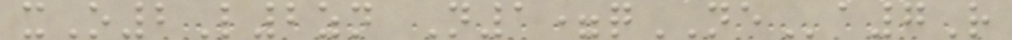xO2L2zn N1=qNEa7R
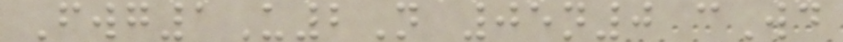Fwg1U2N 05n0 cWd
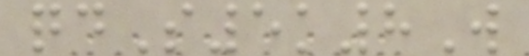qdS5k8W
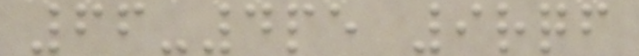66-4pe 9rqf
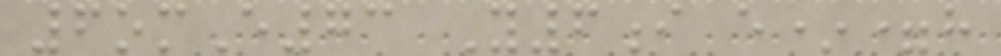6omE73 Y6i e*=h
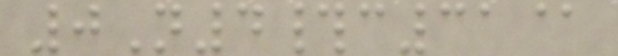0N4#c31@
